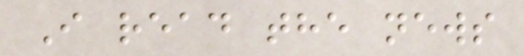I read the news
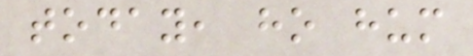today, ho hum
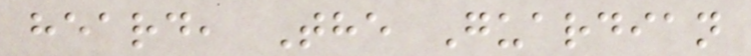heard, The Guardian
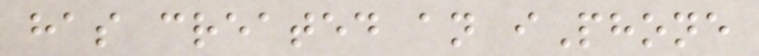has created an iPhone
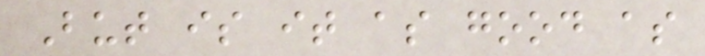But is it as good as
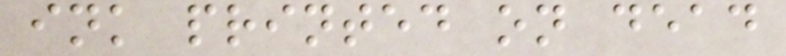ink printed on dead
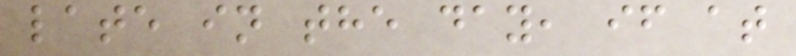late in the day, if at
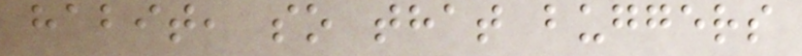habit, so that buggers
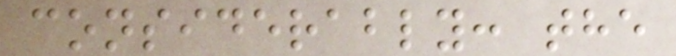considerably: the
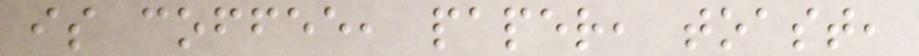is coffee, paper, toast,
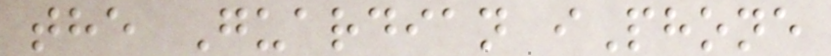the Guardian iPhone
